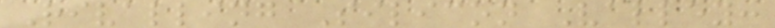Rivalling Silicon Valley:
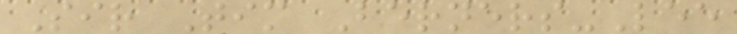Sir Tim Berners-Lee
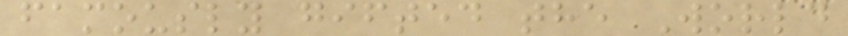famously gifted the World
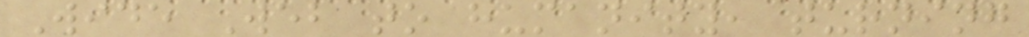Wide Web to humanity, turning
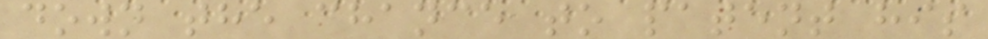down the chance to patent his
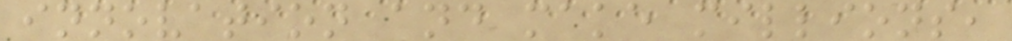innovation and make millions,
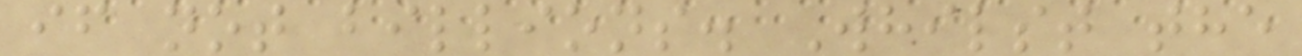if not billions. Whilst the
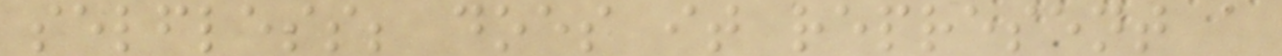selfless; does it represent a
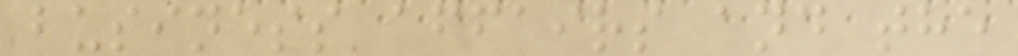business affairs and the
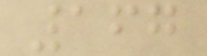167
